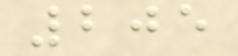205
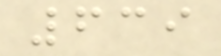639
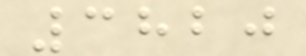3820
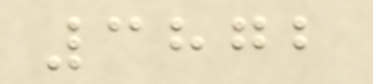3872
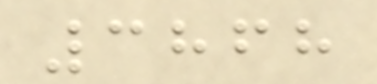3868
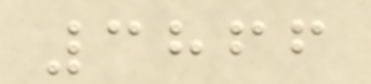3866
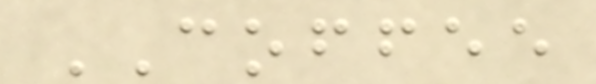COFFEE
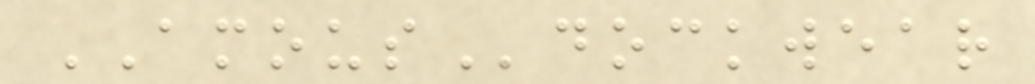AMOUSdockwear
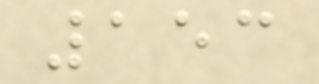153
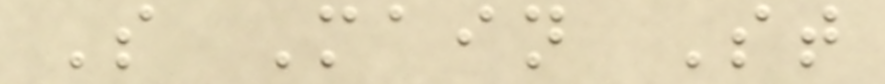S Main St
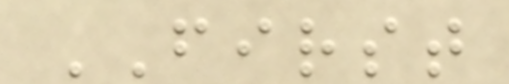FIRST
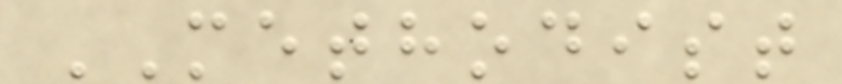METHODIST
